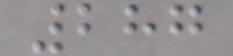287
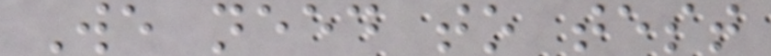We need to test
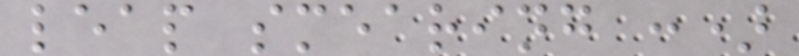leap smearing :)
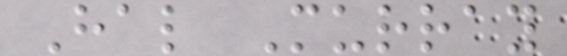Hal Murray
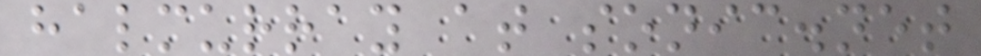halmurray at sonic.net
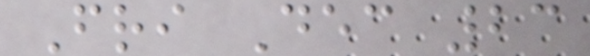Fri Dec 23
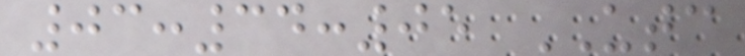03:34:05 UTC
